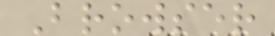Browser
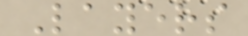Layers
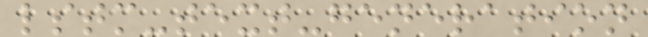lstm-text-generation
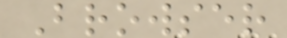Browser
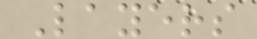Layers
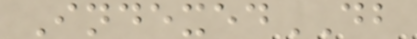IndexedDB
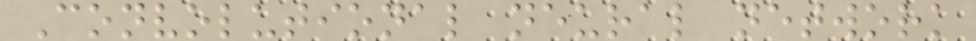Convolutional neural network
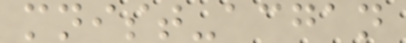mnist-acgan
